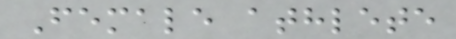Female athlete
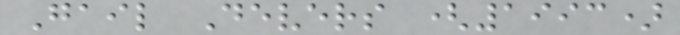Gail Devers (1993)
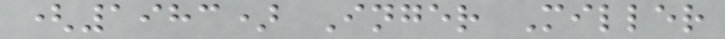(1983) Inger Miller
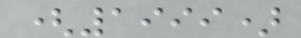(1999)
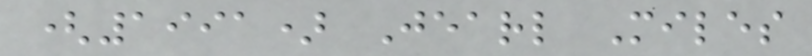(1991) Jearl Miles
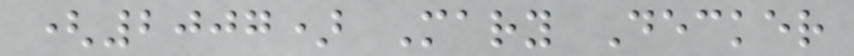(2007) Mary Decker
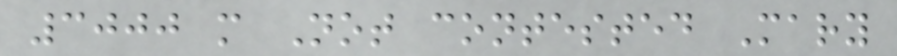3000 m Not contested Mary
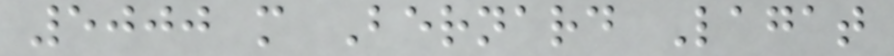5000 m Bernard Lagat
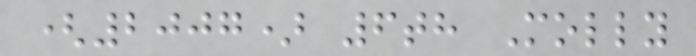(2007) 6th Molly
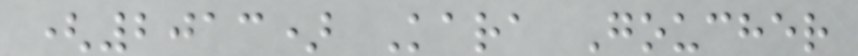(2013) Kara Goucher
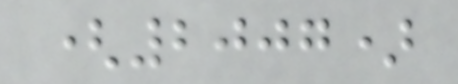(2007)
